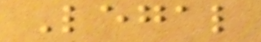Legal
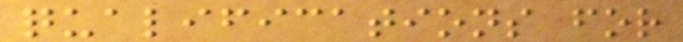qualifications for
